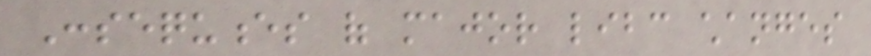Consequences of major libc changes
